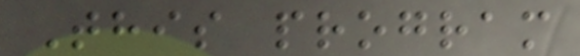This program
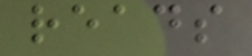reads
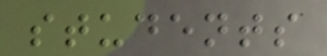students
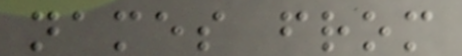names from
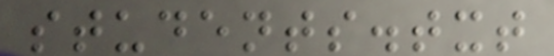students.txt
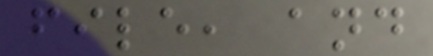file, and
